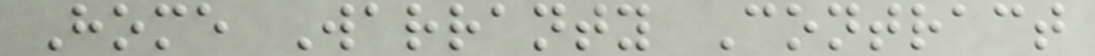Home Warranty Contract
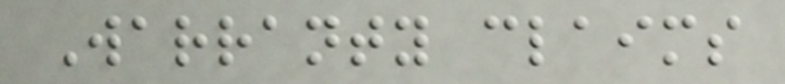Warranty claims
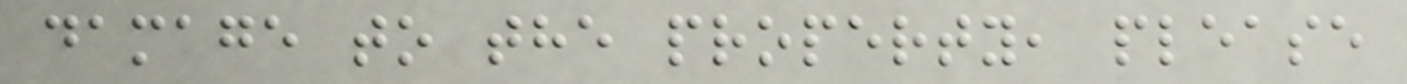damage to the property, please
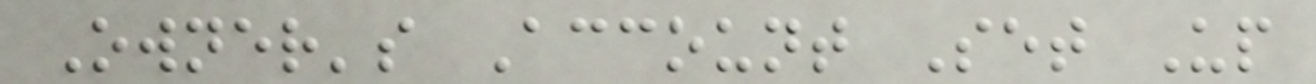Owner's Account Set Up
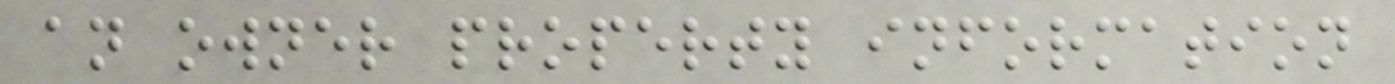an owner property information
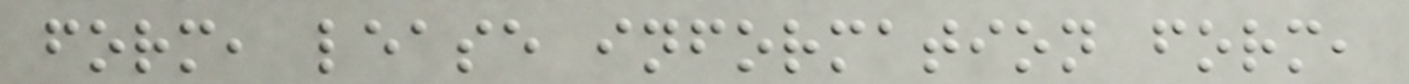form, lease information form,
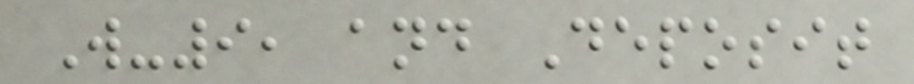W-9, and Deposit
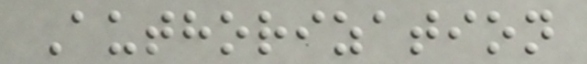Authorization
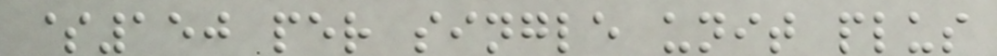$150 per single unit plus
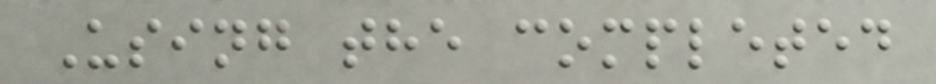Using the completed
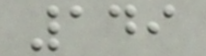149
